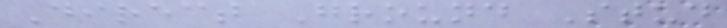Direct Ground Stud
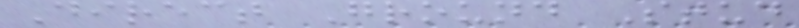Direct Ground Stud
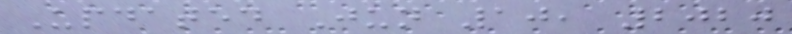Updated Jun 10, 2020
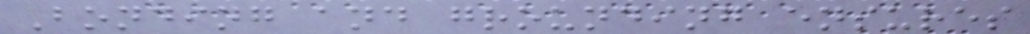Bonding and grounding ensures
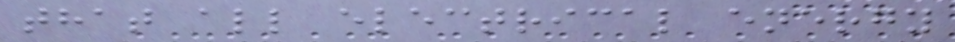that all electrical energy
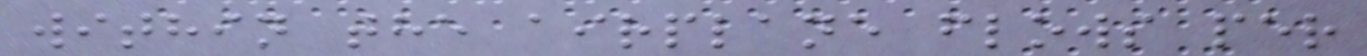within the airplane flows per
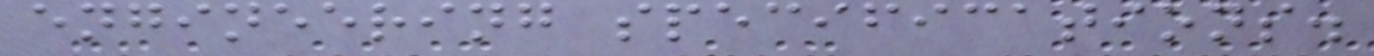engineering specifications.
